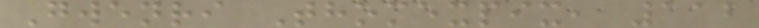Gwenri Thomexpix, 112
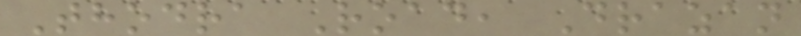Thodra Road, Drazan
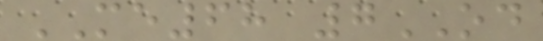ME68 7OD
